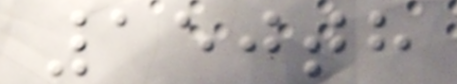150th
